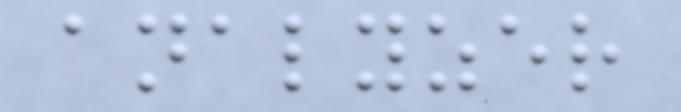analyzer
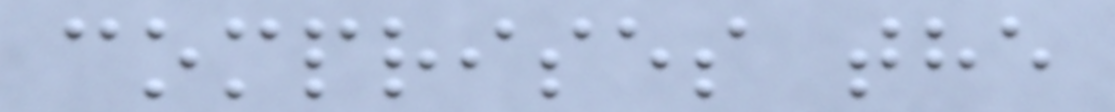comprises the
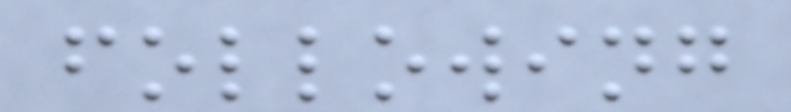following
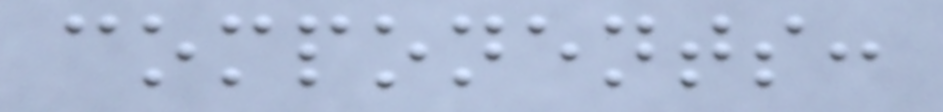components:
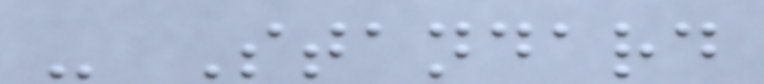- Standard
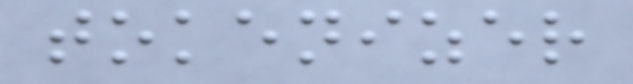tokenizer
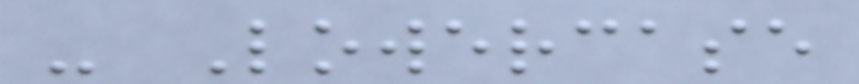- Lowercase
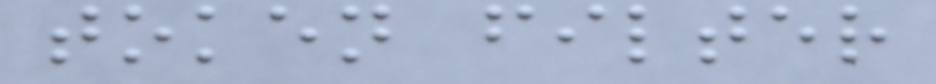token filter
